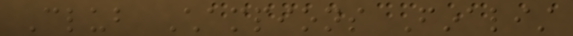Club Champions Finalist
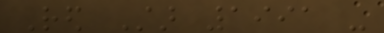Red Star 1991 -
